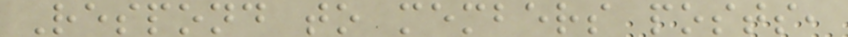Respond to members posts,
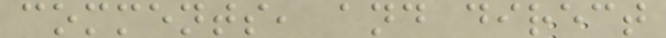comments, and direct
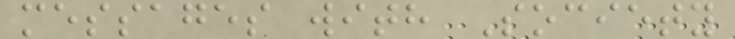messages with Society
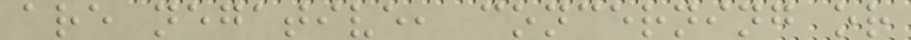are negative, concerning or
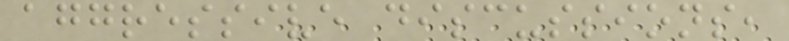aggressive discussions,
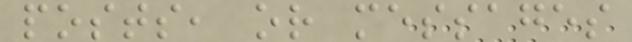posts, or messages
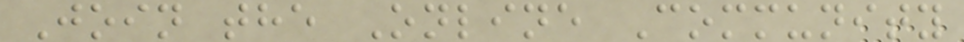Join the Online Community
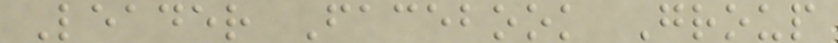Leader Facebook Group
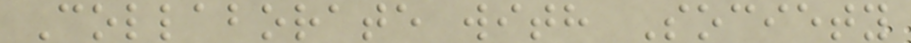Collaborate with Society
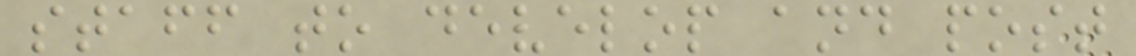staff to develop and post
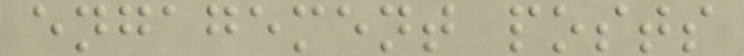engagement posts
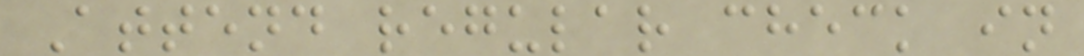Attend regular check in
